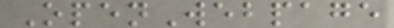OpenWebpage
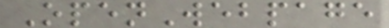OpenWebpage
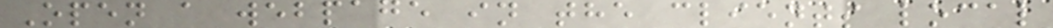Open a webpage in the clients local
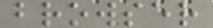browser
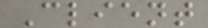Client
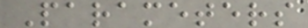Parameters
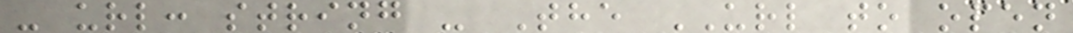- url: string - The URL to open
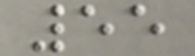55
